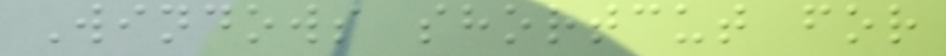Windows shortcut for
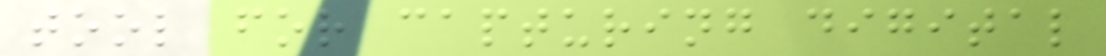tool for capturing digital
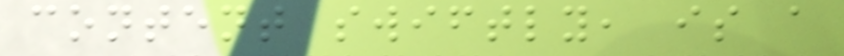content swiftly, is a
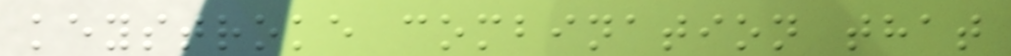keystroke combination that
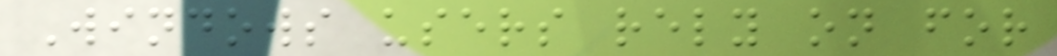Windows users rely on for
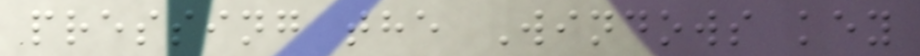pressing the Windows key
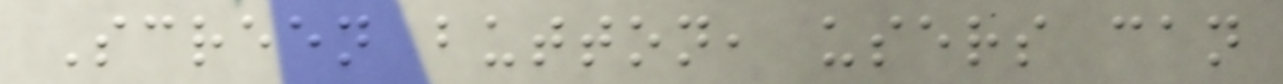Screen button, users can
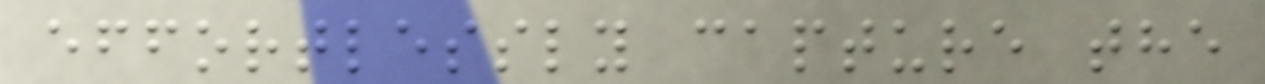effortlessly capture the
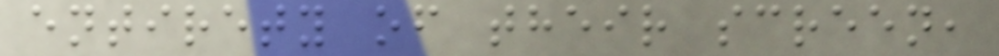entirety of their screen,
